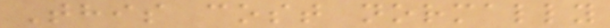This cost normally
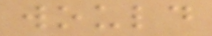would
